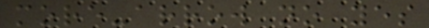more-arrow no yes
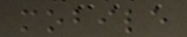mobile
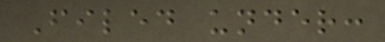Filed under:
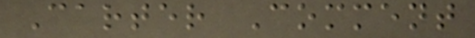Carter Comment
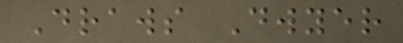Draws Dwyer
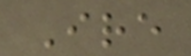Ire
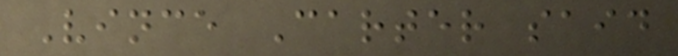Vince Carter said
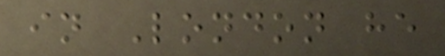in London he
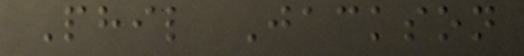Phil Jackson
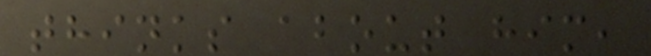thinks about him,
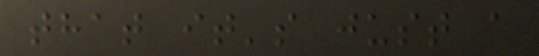that it's just a
